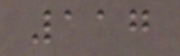117
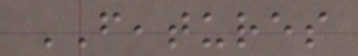FEATURES
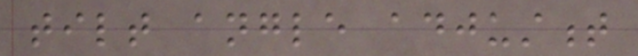tilt angle adjustment
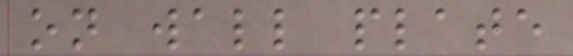on wall plate
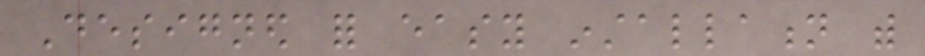Designed for easy installation with
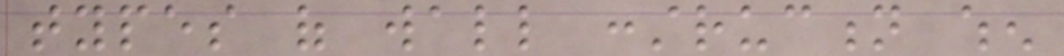types of wall construction when
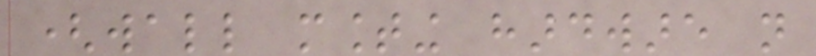(wall mounting hardware not
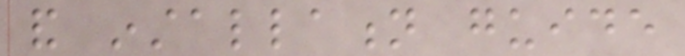and installation guide
